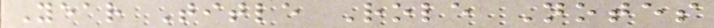Year Title Role Notes
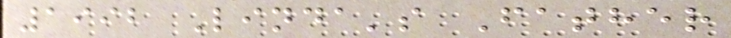1992 Linda's Father
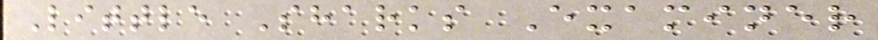Little Sharks Examiner
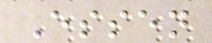Essen
